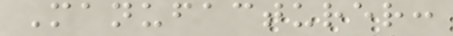Manufacturer:
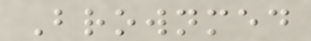Brownmed
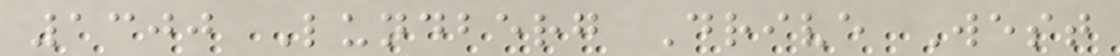1300 Lundberg Drive West
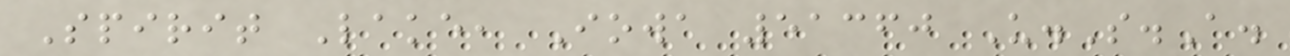Spirit Lake, Iowa 51360 U.S.A.
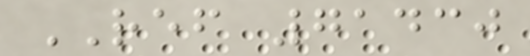REF 71430
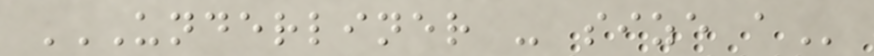UNDERLINER - SIZE A
